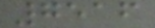7516
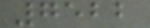7522
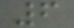6
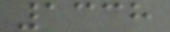1338
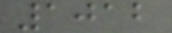1012
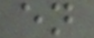en
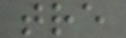tre
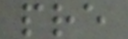pre
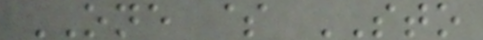ONE $ STO
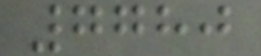7780
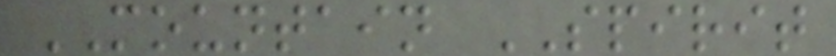MOUNTAIN SPIRIT
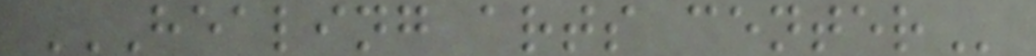HEALING ARTS CENTER
